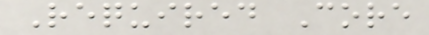Required Core
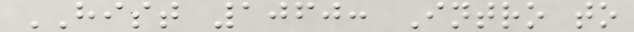HIST 1060: Intro to
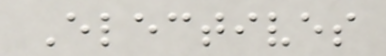Electives
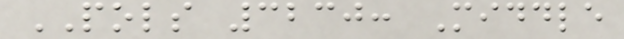POLS 3230: Middle
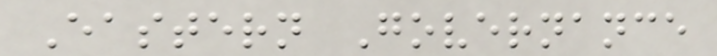Eastern Governance
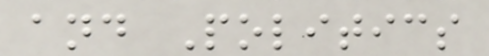and Politics
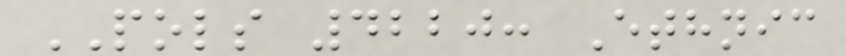POLS 4220: Ethnic
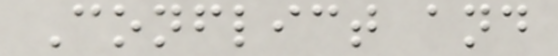Conflict and
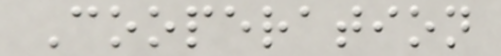Cooperation
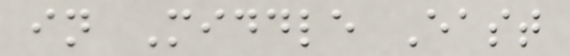in Middle East
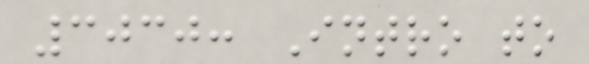3030: Intro to
